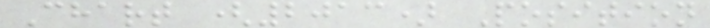Chart (2013) Position
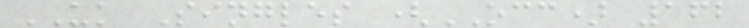UK Singles (OCC) 162
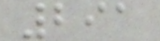291
